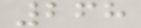268
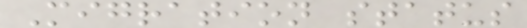Migration status
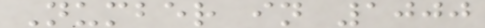Number in 1000
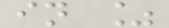in %
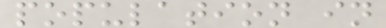population in
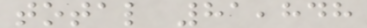total 81,848
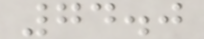74.0
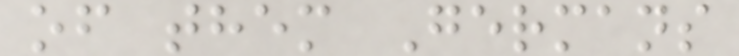of them Germans
